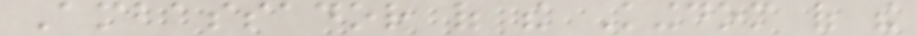Ambassador of the Kingdom of the
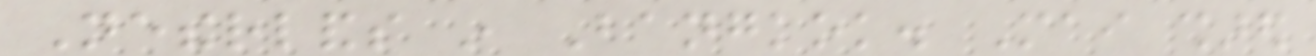Netherlands in Bangkok. Mai shared
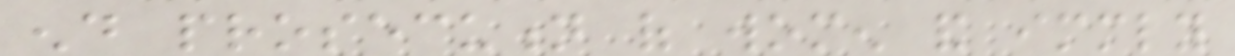end prosecution of women and immediately
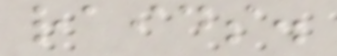raids.
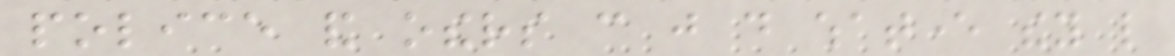police and others can just do whatever they like
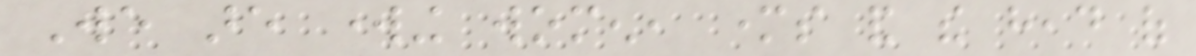We are working women, mothers and the head of
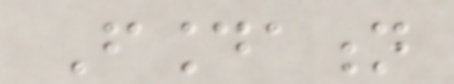Foundation
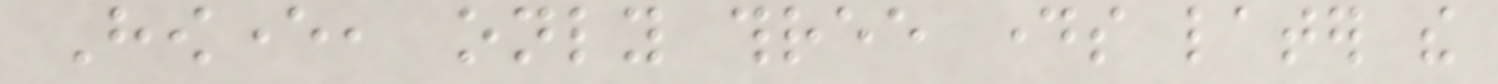However, only three days later the
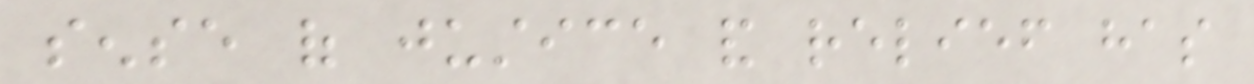sense of justice and relief has
